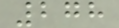278
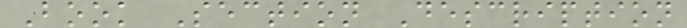Book Section Description
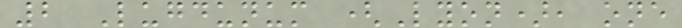2 Lugdunum (Lyon), one
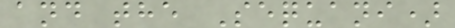and the Sequani)
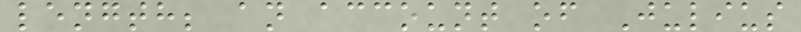length; an account of Julius
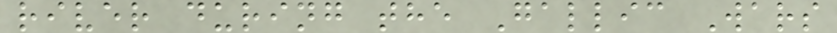river during the Gallic Wars
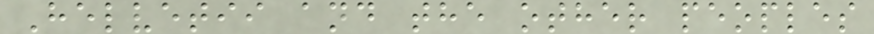Helvetii and the other peoples
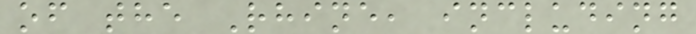of the Rhine, including
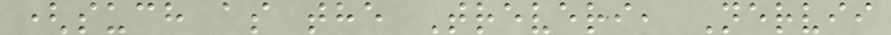(such as the Treveri, Nervii
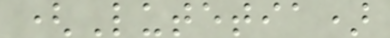(Lutetia)
